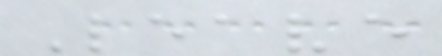Leave
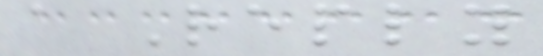a Reply
